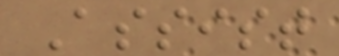Assist
